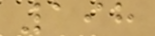198
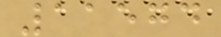11574
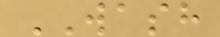WASH
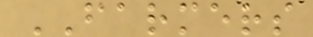FARMERS
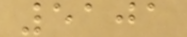5101
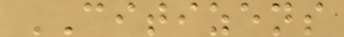CITIZENS
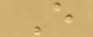E
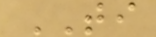TI
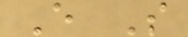E S
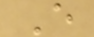E
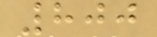800
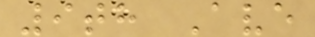9th Ave
